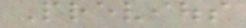Previous
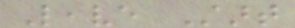Leave Start
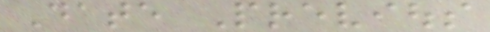Date Previous
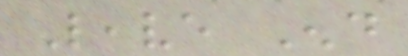Leave End
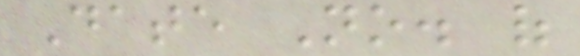Date No. of
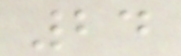24
